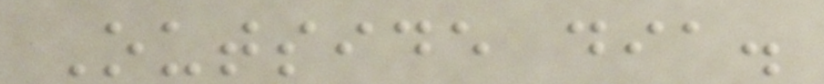Outside dia.
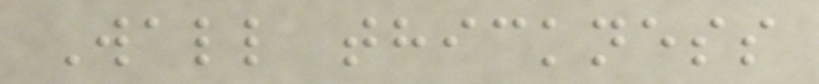Wall thickness
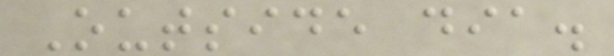Outside dia.
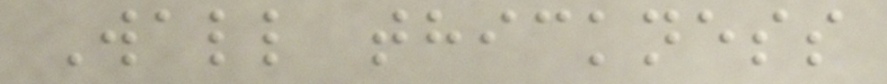Wall thickness
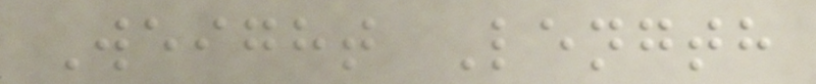Weight Length
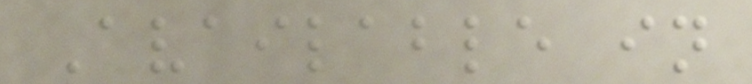Available in
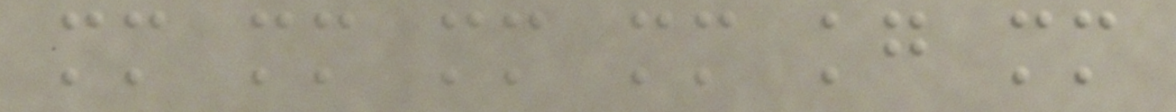mm mm mm mm kg mm
